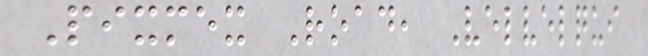Pixmex Road, Velvelqui
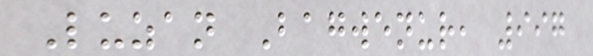Luzan Bagwenur, 997
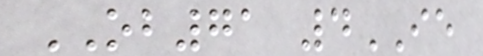OB71 4IE
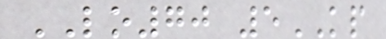LO70 5KP
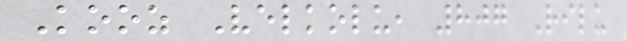Kooz Velkolu, 807 Rilu
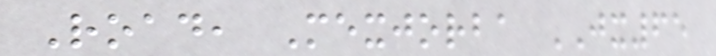Road, Mexjorba JX65
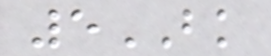5BK
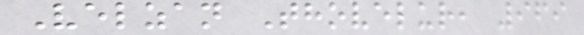Velzan Thovelur, 969
